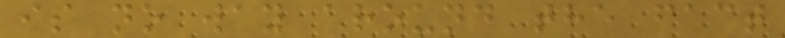is no way around the fact
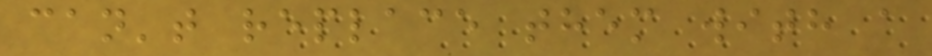can't replace them with a
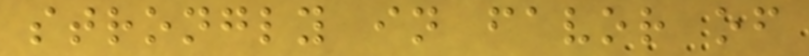strongly in favor of
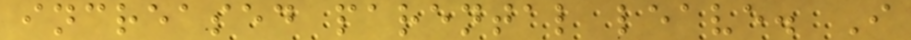increased parental leave. I
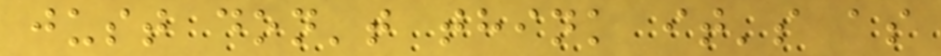just don't think it's as
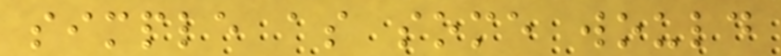simple as some would
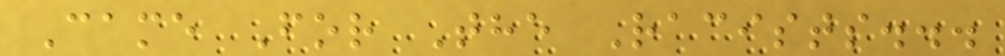Came For The Racists...
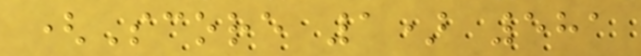(Score 1) 581
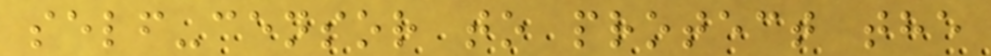self-censor to protect the
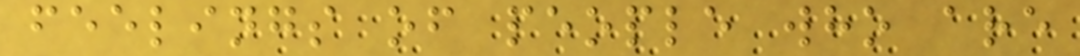feelings of people who are
